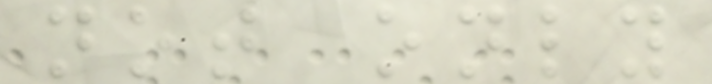not only
